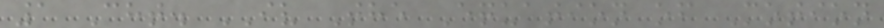1 Cht. IV The Equation of Motion
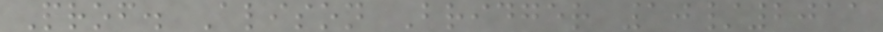Prof. Alison Bridger 10/2011
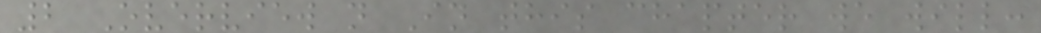2 Overview n In this chapter we will:
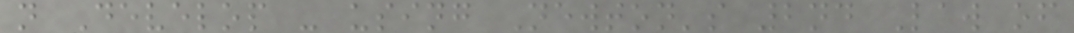n Develop - using Newton's 2nd Law of
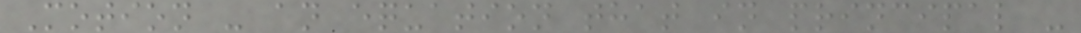Motion - an equation that in principal -
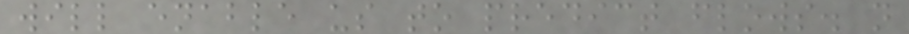will enable us to predict flows. n
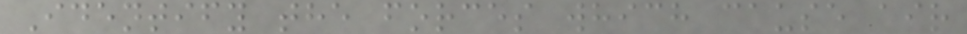Identify the forces which cause air
